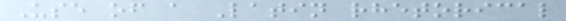Use of a Latin rhetorical
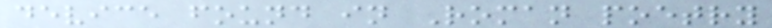device found in Roman poetry
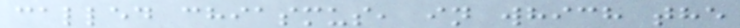called chiasmus, in which the
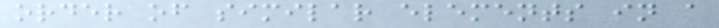order of similar elements in a
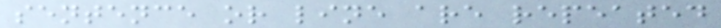sentence or line are repeated
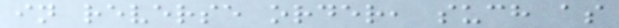in reverse order, such as
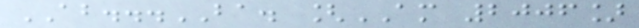AB...BA. [AM 2006]
